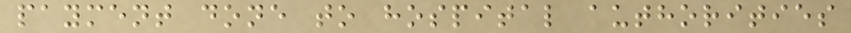payment done to hospital authorities
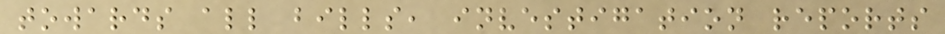towards all bills, investigation reports
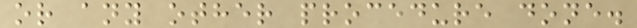or any other procedure done.
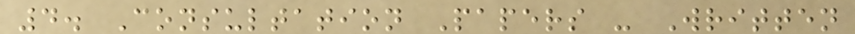4. Consultation Papers - Written
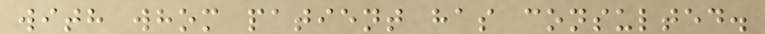with whom patient has consulted.
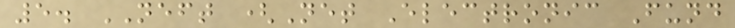5. NEFT (Net Electronic Fund
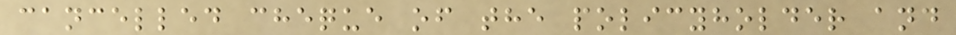cancelled cheque of the policyholder and
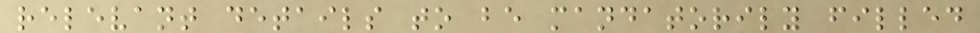relevant details to be mandatorily filled
